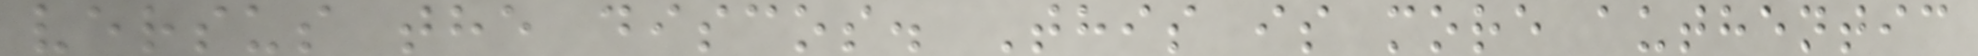versus the discos. This is more authentic
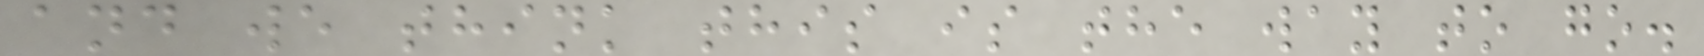and we think this is the way to go.
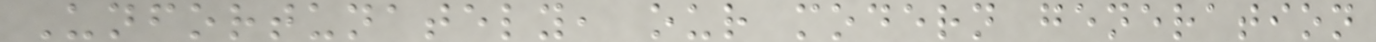Unfortunately, our modern generation
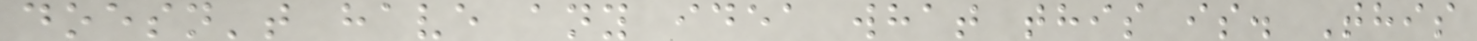doesn't have any idea what this is. This
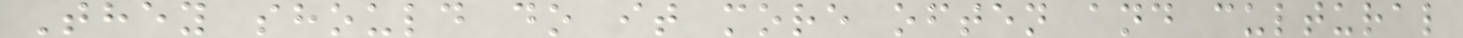They should do it more often and cultural
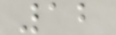12
